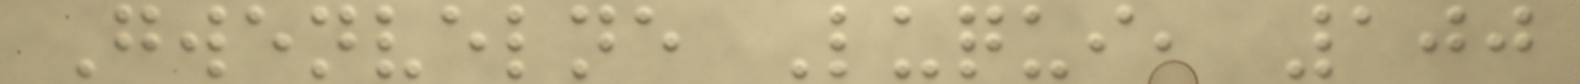Gwenvelne Luqui, 100
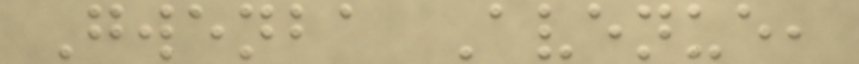Gwenba Avenue,
